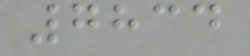7834
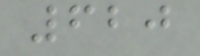620
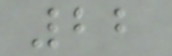22
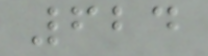624
